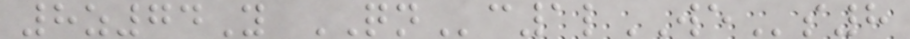8z74Y QNc1lWEs8
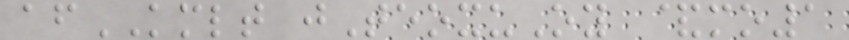afKMLT jTeoxuOy &mo1
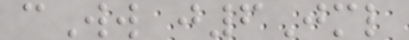cWw j6Jml
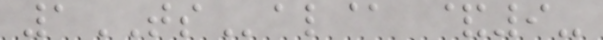1TSal@ &9-
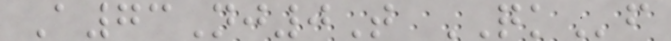A73Nj0T QKf
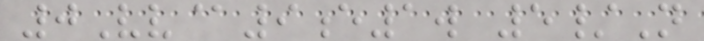0Vv@9e1w 5/N
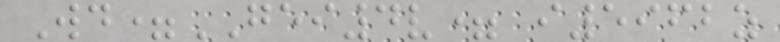Wd=GEI4v= i5962z
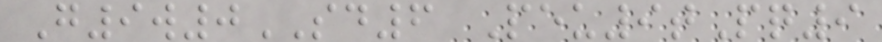G9w0SD6 Peu9tPq9
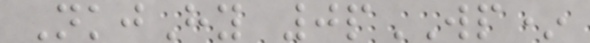NkjHy 0pWP*
